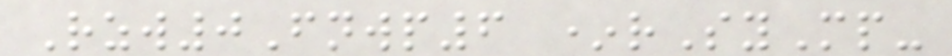Rzw0Fnwp6 *rSyMp-
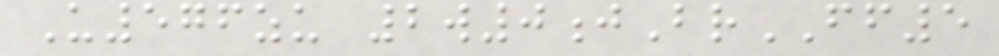U576zu 2w0jBrFF5
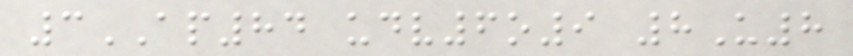3AP84 udv6o9 8U8
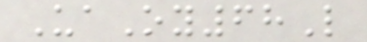UaOy68L
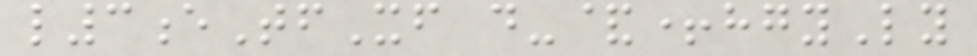l3eTfXf d-&+hgyLy
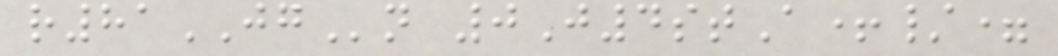r81JGn 0J4stA+/=
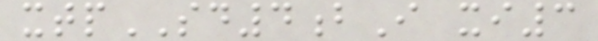xtpSD4bI xi3
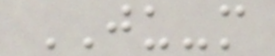JU-m
